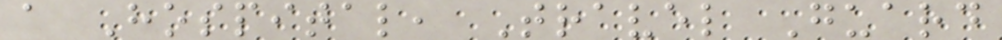a Hospital, Travel Guard
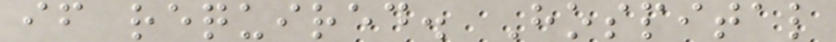if required. Hospital
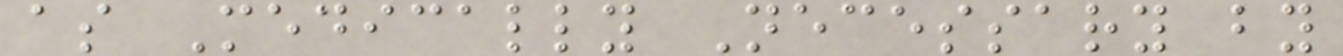as Medically Necessary by
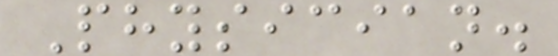Physician.
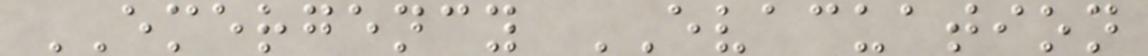EMERGENCY EVACUATION
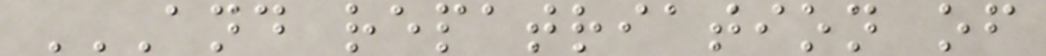AND REPATRIATION OF
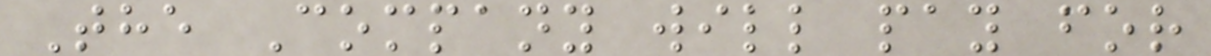The Company will pay for
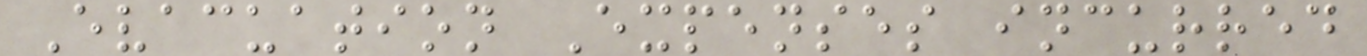Evacuation Expenses incurred
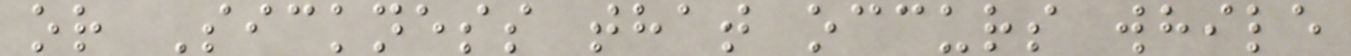or Sickness that occurs while
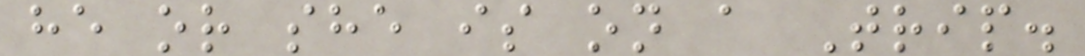he or she is on a Trip.
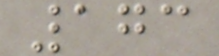173
